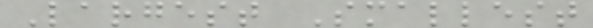Largest Smallest
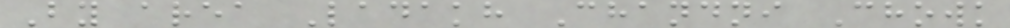By area Ladakh Chandni Chowk
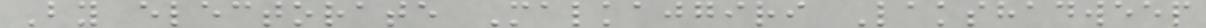By electorate Malkajgiri Lakshadweep
